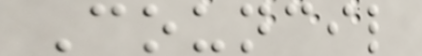Council
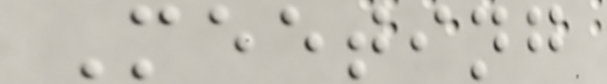Meeting
